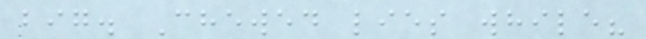big. Chewed lies while?
